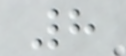8
